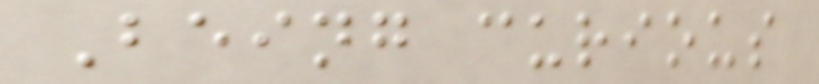Being curious
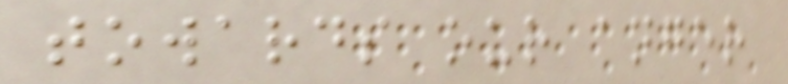towards our anger
